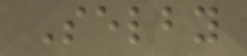Selby
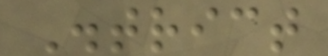District
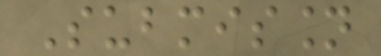Submission
